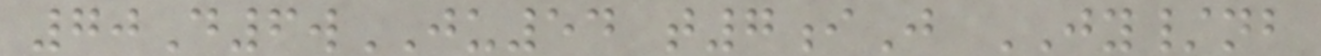70D6wJU54 t7iJ JY/nb
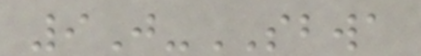9J-SBWA
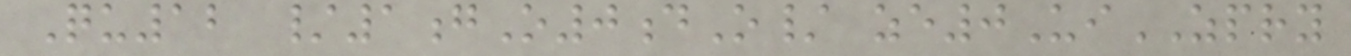Qu12 /1gO0dO/ ze0UiZPRY
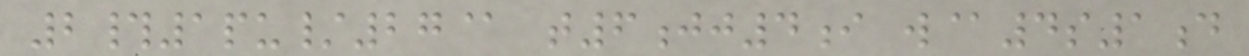2#1pu/27@ t6jj4i w@4s1d
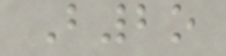B2o
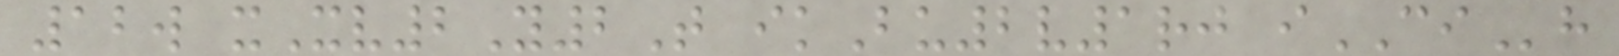12w xXv2Y2T ikBu2v1rj iCIh
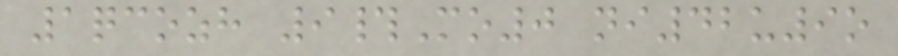1qcozh 9#Mo0 ni42u9o
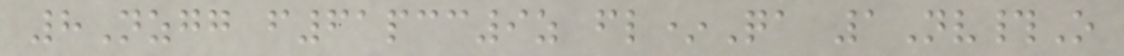8Nzgg f61pcc9z fl*Qa 1Nv#O
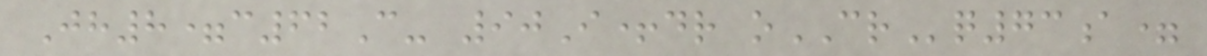Jh8=c62C- 90I+dr oCRq73a=
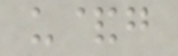u&g
